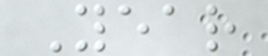Year
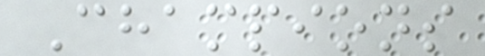Champions
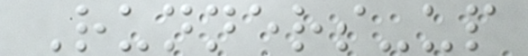Runners-up
